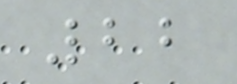22
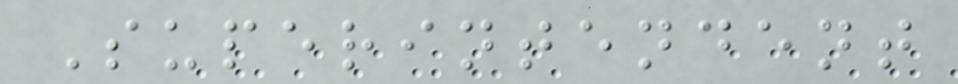Superintendent
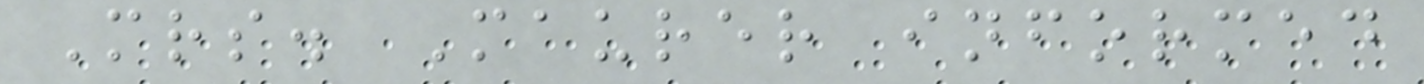Mrs. Maurer informed
